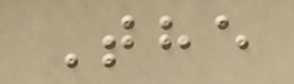The
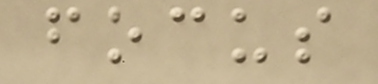focus
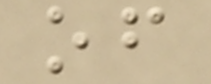of
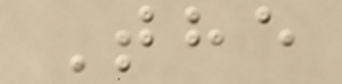The
